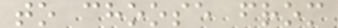to choose from
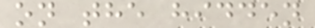on the hidden
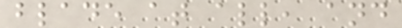blade at all, and
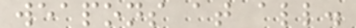weapons at all.
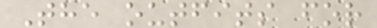The outfits for
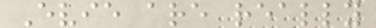Evie are really
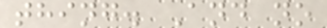thing. And no
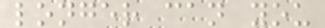longer can you
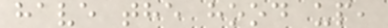have the hood up,
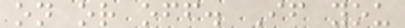on or off. If you
